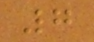7
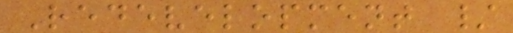Redevelopment /
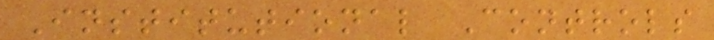Institutional Controls
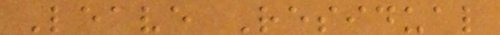Leave Residual
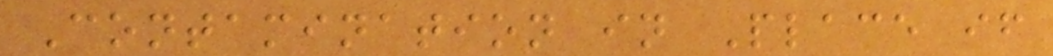Contamination in Place if
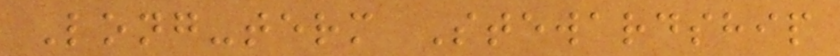Long-term Stewardship
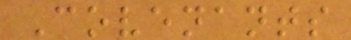Covenants
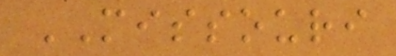MISSOURI
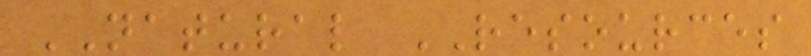NATURAL RESOURCES
